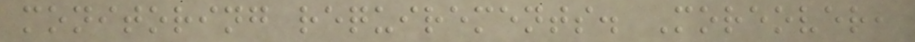monitoring requirements. Moreover,
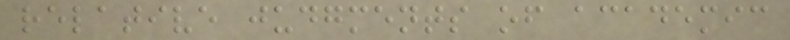relative judgments of academic
